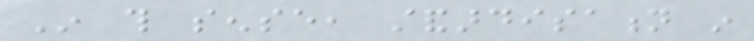In this sense, standardisation in
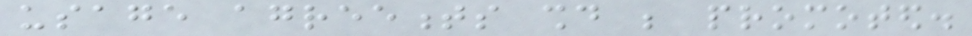usage agreements should be promoted.
